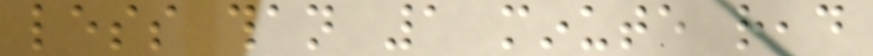less than 1 minute read
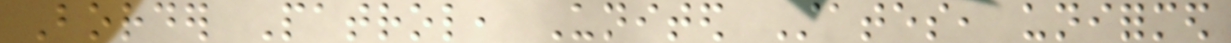Border Patrol, United States, uniformed
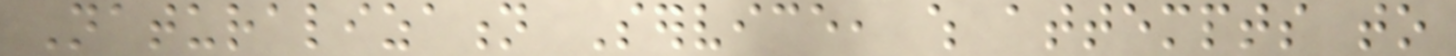Naturalization Service, which attempts to
